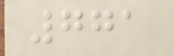771
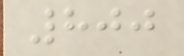800
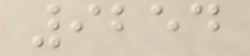9254
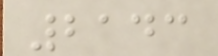2143
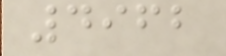4962
